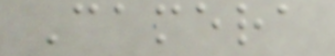Camera
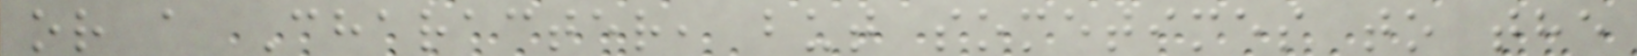or a Character, but sometimes to the
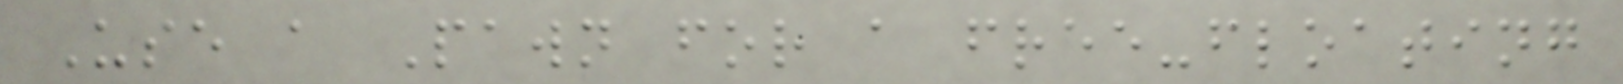Use a Pawn for a free-floating
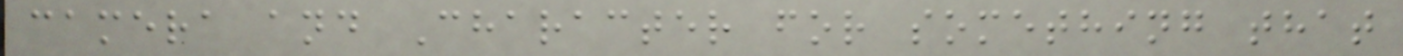camera and Character for something that
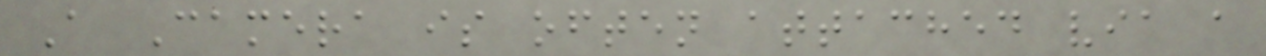A Camera is often attached via a
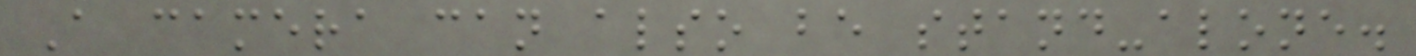A camera can also be stand-alone.
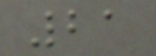21
